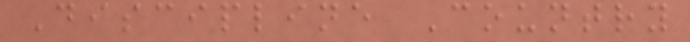Discipline Country
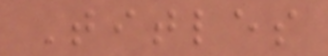Titles
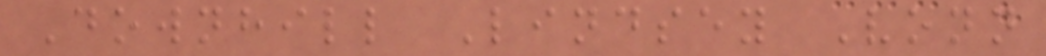Downhill Lindsey Vonn
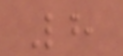8
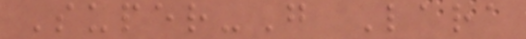Super-G Lara
